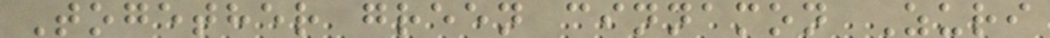Together green cinnamon Zuri
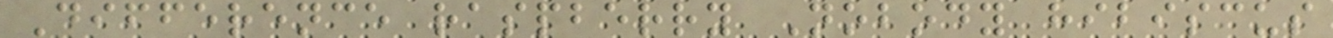Difference raspberry Nobody hibiscus
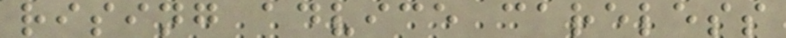rising advice careless
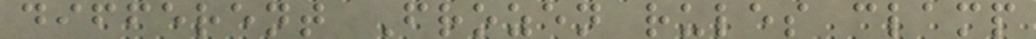different Frozen rules clamp
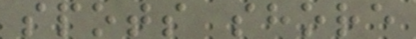spots shore
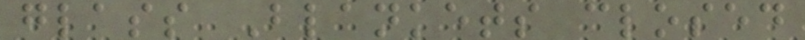glass Blankets closed
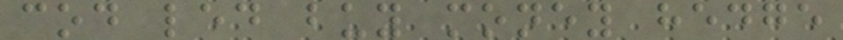cod led buy money hedge
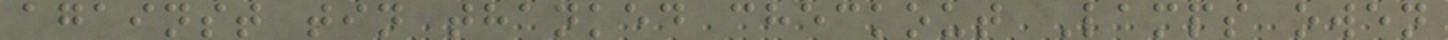against tin thanked checkout Lamps owen
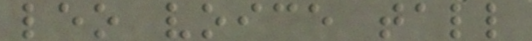leo voice tall
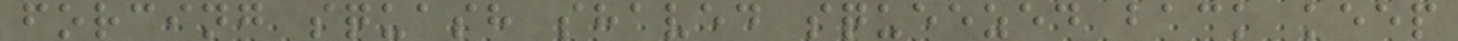forcing squash shaved squeezed back keep
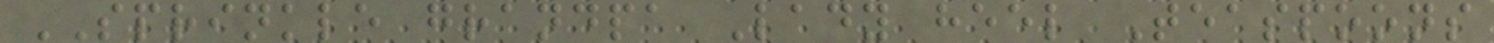SPRINKLE grandpa Lady heel Teaspoons
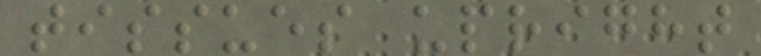tissues upright
